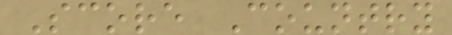Score Country
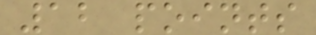12 points
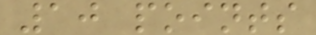10 points
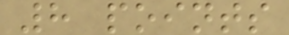8 points
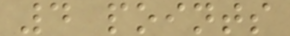4 points
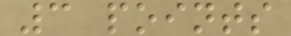3 points
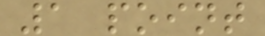1 point
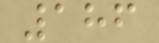186
